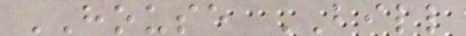HOUSE BILL
